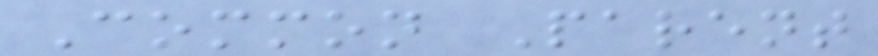Common Parent
